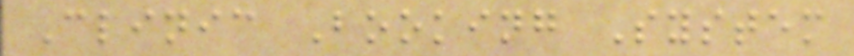Clinic Booking System
